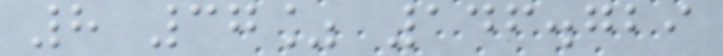8 37% 146.729
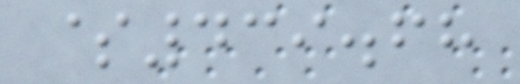$439.68
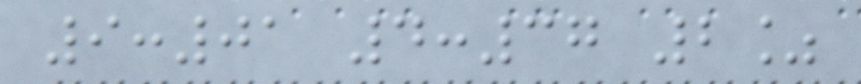9:01 4:37 2%
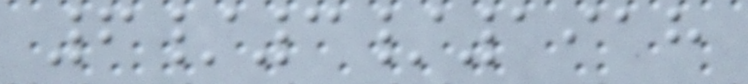6/3/1918
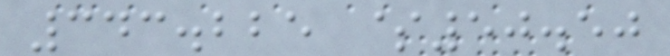343.225 $50.50
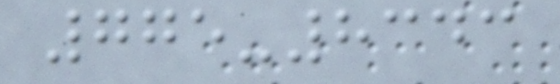775-8343
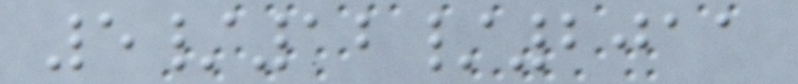5/12/2011
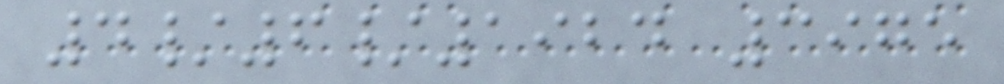4/6/1924 3975
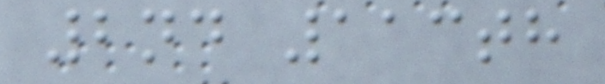2nd 113th
